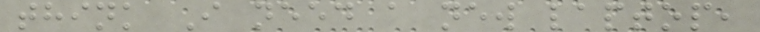think I need a new laptop,
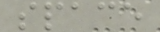space
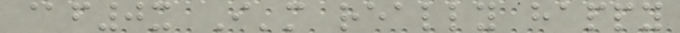@f0x I'm really happy
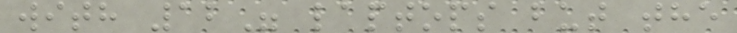with 12" laptops but the
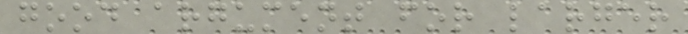good argument for larger
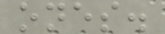ones.
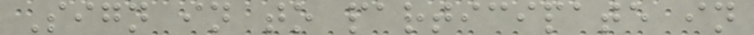Sign in to participate in
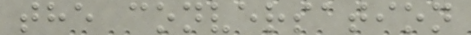the conversation
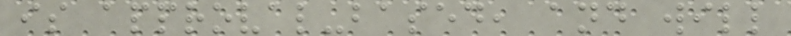is approval-based, and will
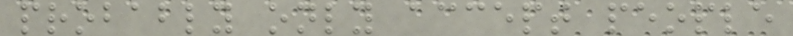probably only accept people
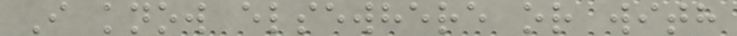I know elsewhere or with
